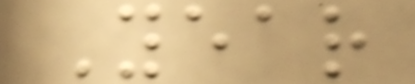Year
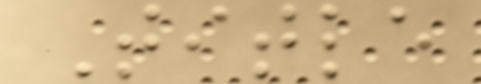Title
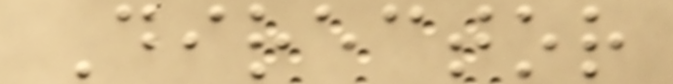Director
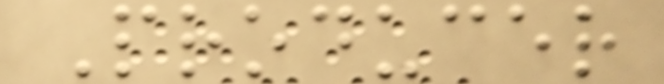Producer
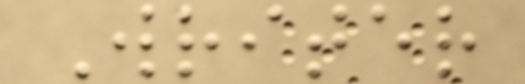Writer
